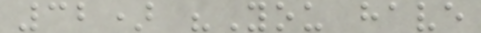32) "You have
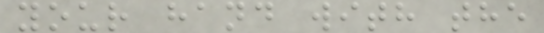your hand with the
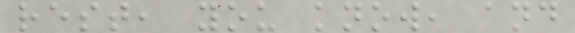rest, you know, and
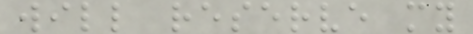will reserve my
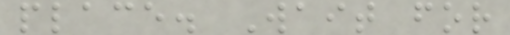place. Wait for
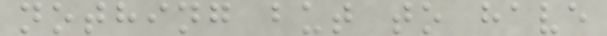nothing but to have
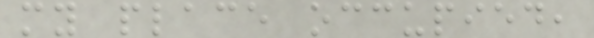my place occupied,
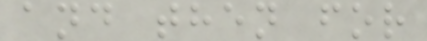and then for
